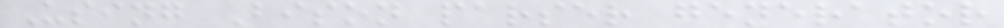Using Bison parser generator
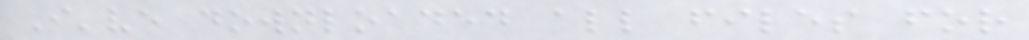I've downloaded all files for
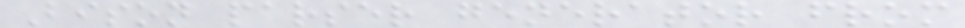Bison parser generator from
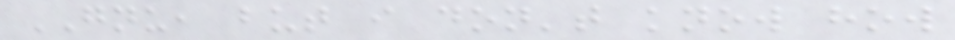GNU, but i don't know how
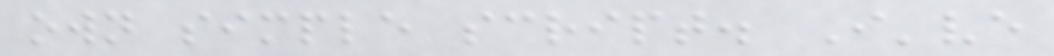own simple script. I've
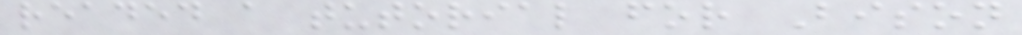readed a tutorial for Bison
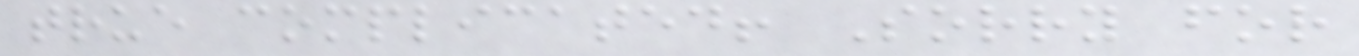true complicated! Sorry for
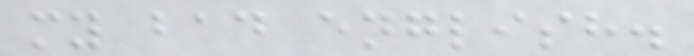my bad english.
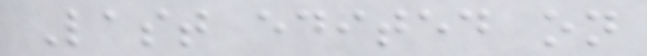Last edited on
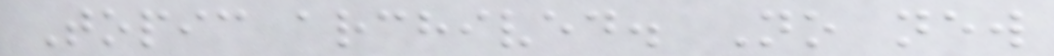Topic archived. No new
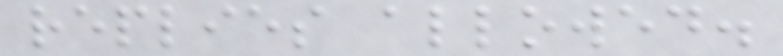replies allowed.
